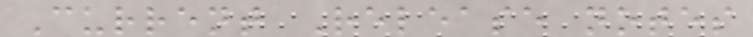Current Release notes
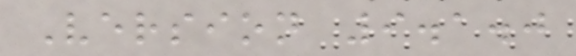Version 9.1.0
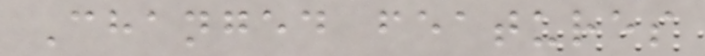Changed features
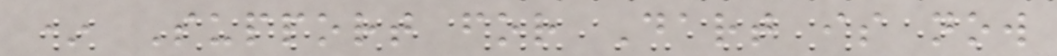* Support for Dart is now
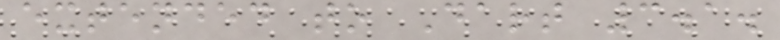extended to Dart 3.1.
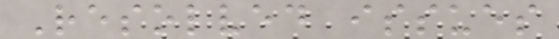Resolved issues
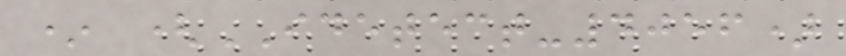* (IDETECT-4056)
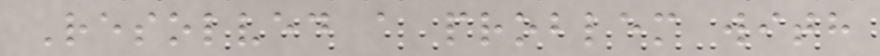Resolved a problem with
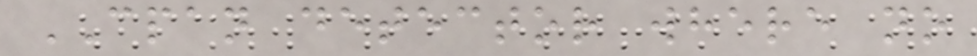CPAN detector where no
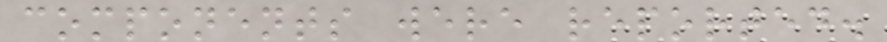components were reported.
